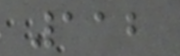112
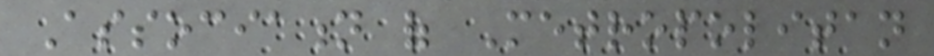Association of Metropolitan
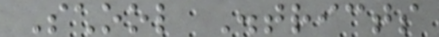School Districts
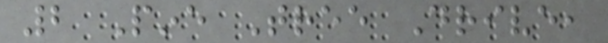2 Pine Tree Drive,
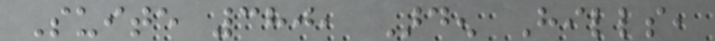Suite 380, Arden Hills,
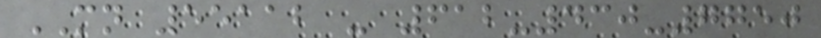MN 55112 - 612-430-7750
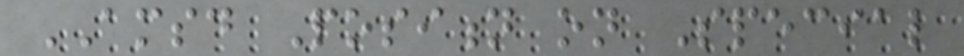AMSD Position on Special
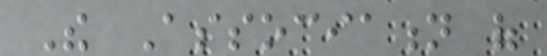The Association of
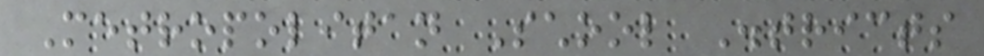Metropolitan School Districts
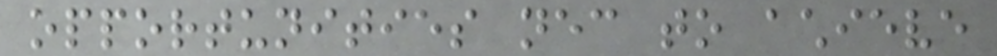opportunities necessary to achieve
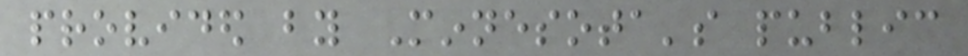provided by Minnesota's public
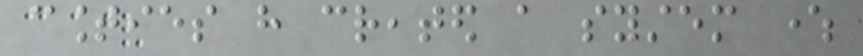counties have created a system where
